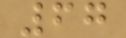67
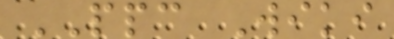PPC Wiki
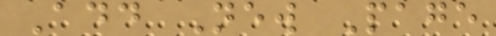Add New Page
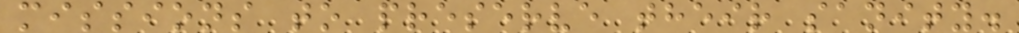missions to preserve their sanity.
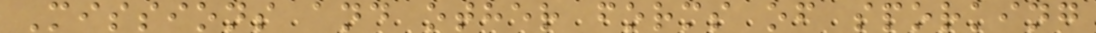Missions and other forms of sporking
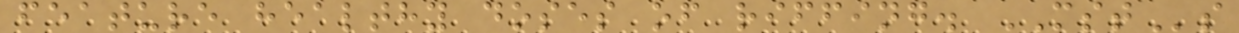feature healthy doses of riffing. MSTs
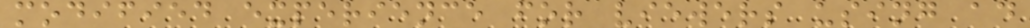modified experience for viewers using ad
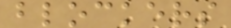blockers
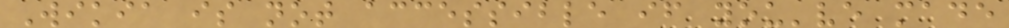Wikia is not accessible if you've made
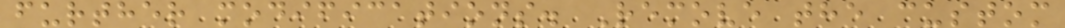further modifications. Remove the custom
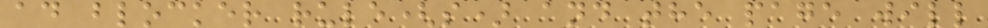ad blocker rule(s) and the page will
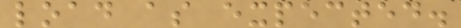load as expected.
